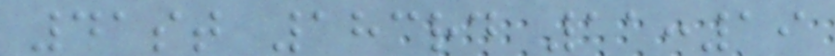41st 183rd 11:19
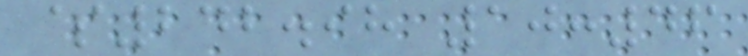$242.98 10:46
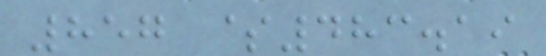857 $483.19
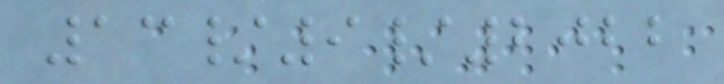13/9/2022
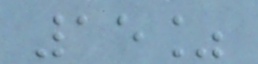15%
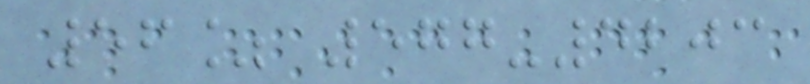56% 577-4203
